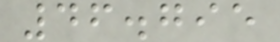46.795
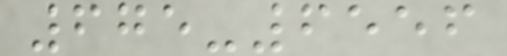675-6556
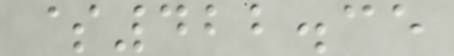$422.35
